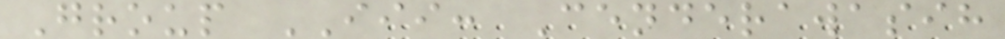Group III: Cenderawasih
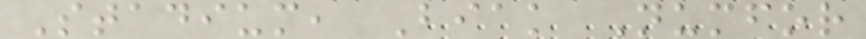Stadium, Biak Numfor
